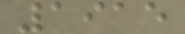1915
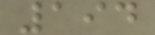194
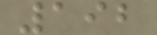192
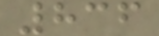836
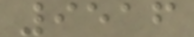9516
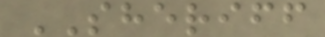SHERIFF
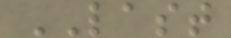LAST
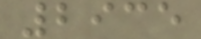2935
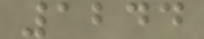1244
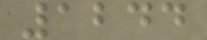1244
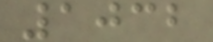1032
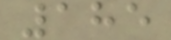185
